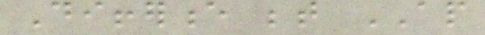Difference between AP
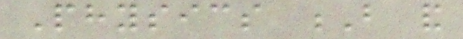Physics B and
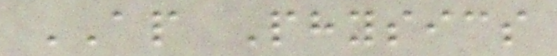AP Physics
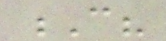C?
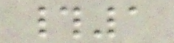#1
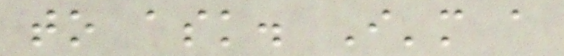to ask. I'm a
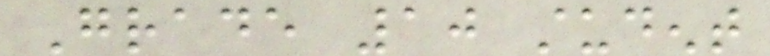Grade 10 student
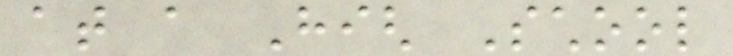at a High School
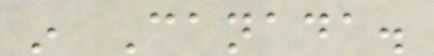in Canada.
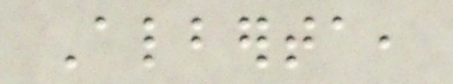Alberta,
